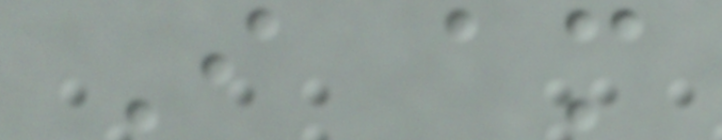I am
